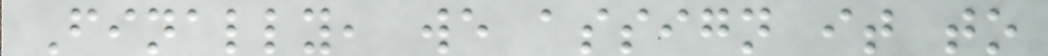Finally, we assign it to
